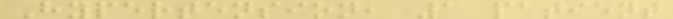Hypertension, 1 patient
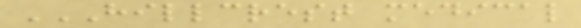HILLCREST MEDICAL
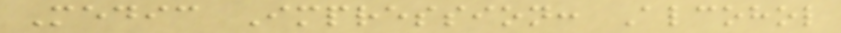Medic Impression: Alcohol
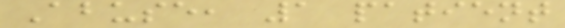Abuse, 1 patient
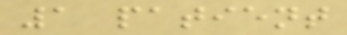1 patient
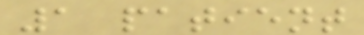1 patient
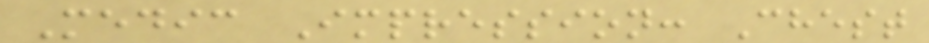Medic Impression: Chest
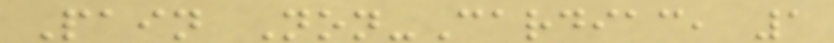Pain Non-Cardiac, 1
